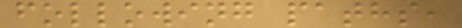following paths,
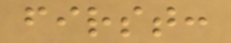first:
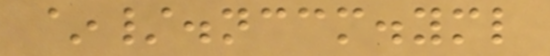~/.nccm.yml
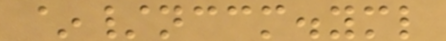~/nccm.yml
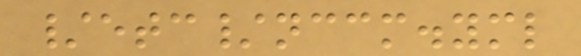/etc/nccm.yml
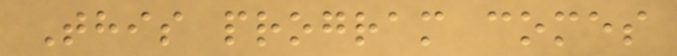This program comes
